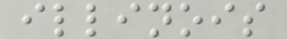illinois
